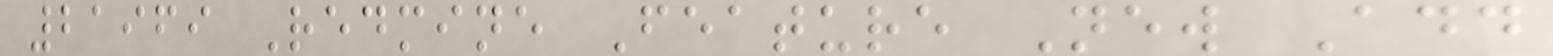21969 Redmine Feature New Add
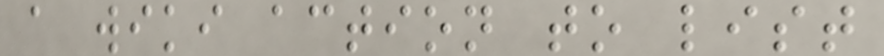a wiki action to list
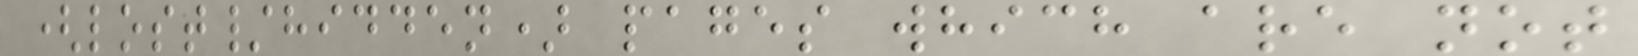(lost/hidden) pages which are not
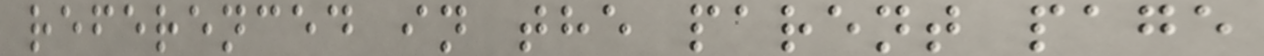referenced in the parent page
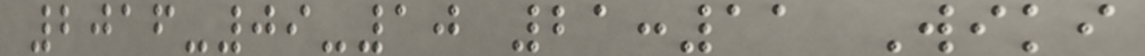2016-09-10 21:11 Wiki
